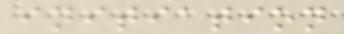initiation
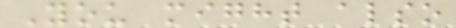You might also
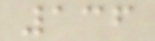136
